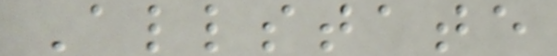Allstate
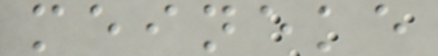meineke
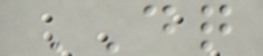DQ
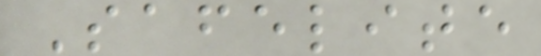Safelite
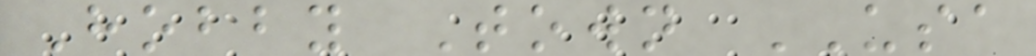Hobby Town USA
